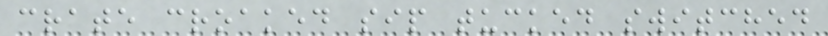crate croaked sip tucked switched
